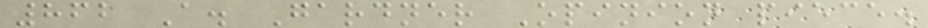862 A. Gardner Opinion piece.
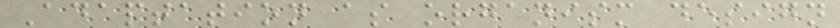Adaptation as organism design
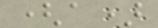(a)
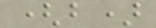(b)
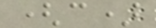(c)
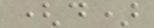(d)
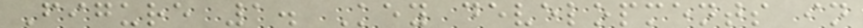Figure 1. Key developments in
